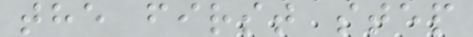the first step
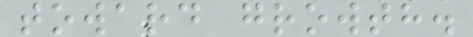toward growth.
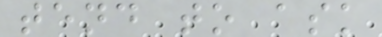tend to ask
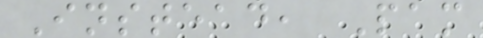Instead, Pam
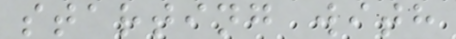starting with
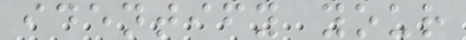identify your
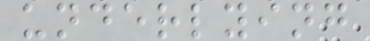underlying
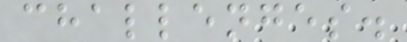challenges.
